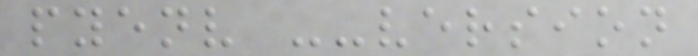pyenv --version
